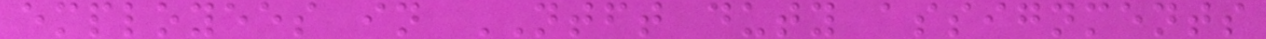employees in NTFT duty assignments
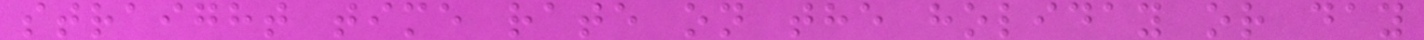straight time rate on the holiday or day
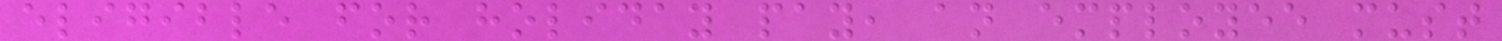eligible for holiday pay, an employee must
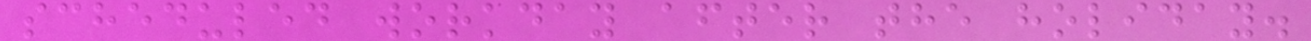scheduled workday after the holiday.
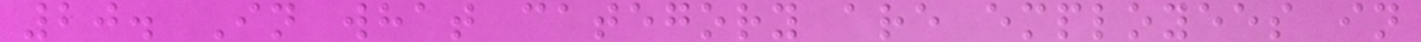20. In what category are employees in
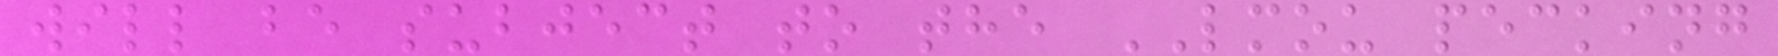will be subject to the LMOU pecking
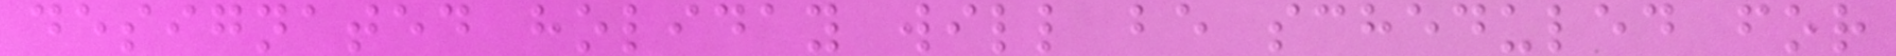designated holiday will be scheduled for
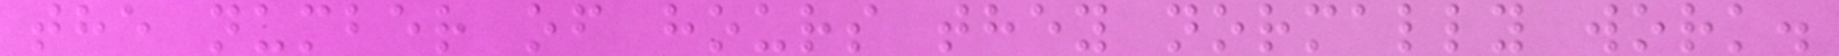the number of hours they normally work.
